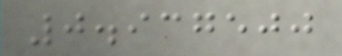0.937500
